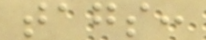tags:
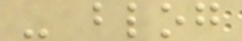- blog
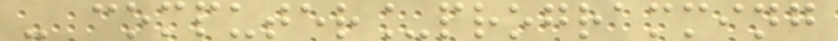- computer_programming
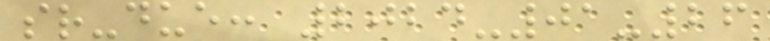sr-due: 2024-01-26
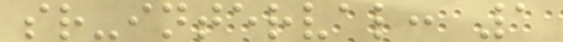sr-interval: 1
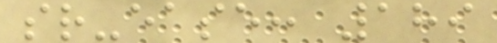sr-ease: 189
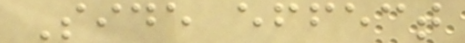Side effect
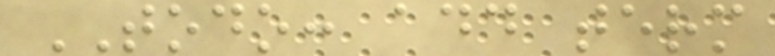TODO: add term
